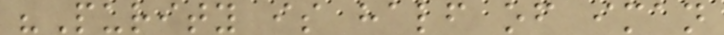"Purity is half of iman
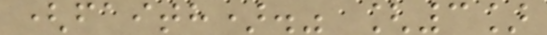(faith)." [3]
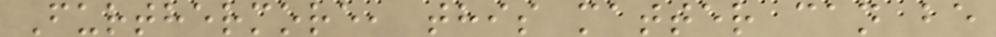Furthermore, this matter can be
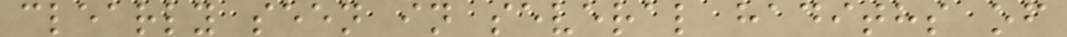clearly seen in several hadiths of
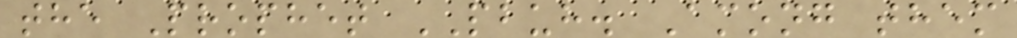the Prophet PBUH. Among them
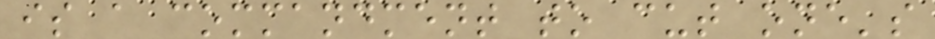is a commandment to cut one's
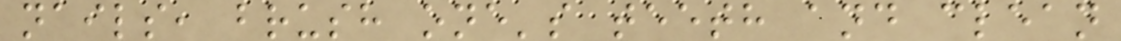nails, brush one's teeth and clean
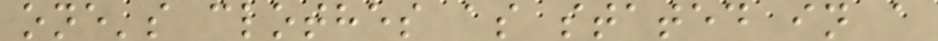one's clothes as stated in a
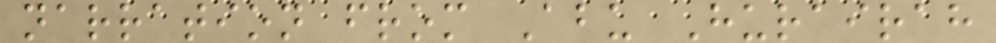narration from Abu Hurairah
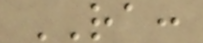RA:
